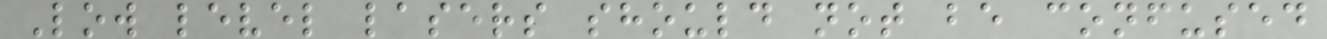Low level lasers should not be confused
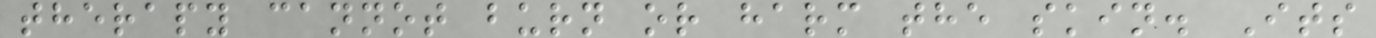therapy cannot burn or harm the skin. Its
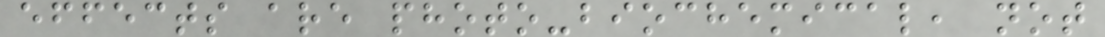effects are photo-biochemical, not
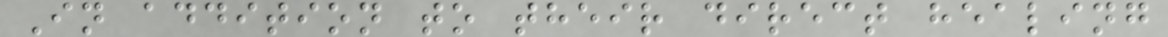In addition to their direct healing
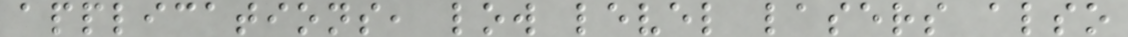applications, low level lasers also
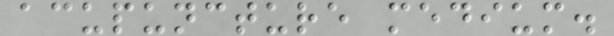acupuncture medium.
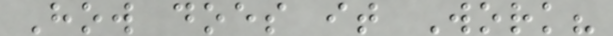How does it Work?
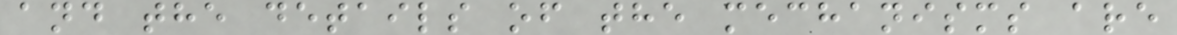and the details of the mechanisms are
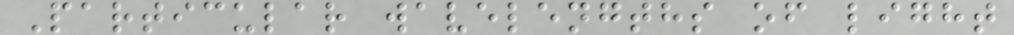Particular wavelengths of light
